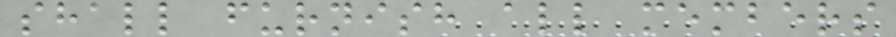shall furnish all members
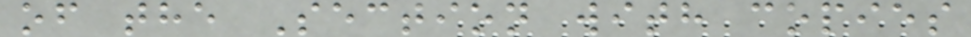of the Section with copies
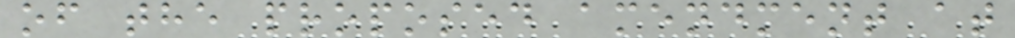of the proposed amendment at
